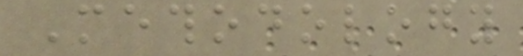Methodology
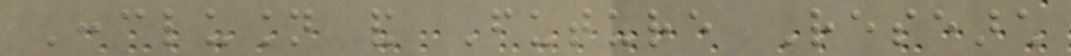Conclusion and Future Research
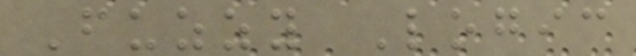Fuzzy Logic
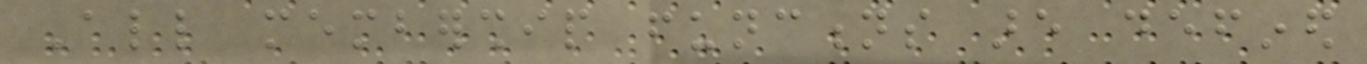All membership functions are defined
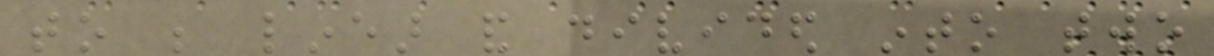to be linear and divided into two
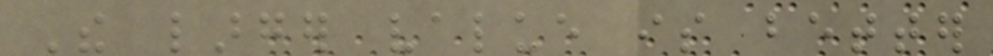The larger value is better
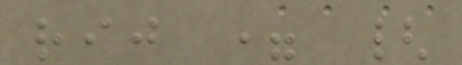rij = {
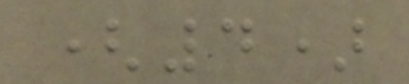(4)
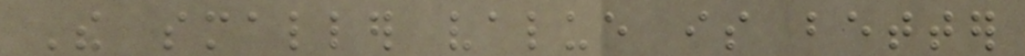The smaller value is better
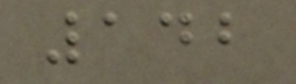142
